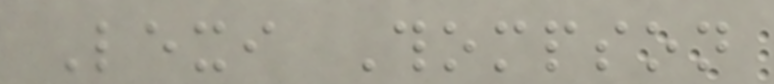Lexi Thompson
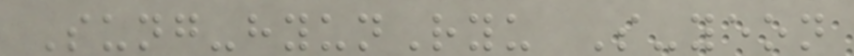Sung-hyunRyu So-yeon
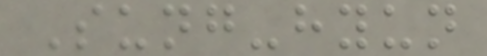Sung-hyun
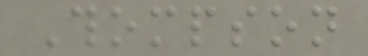Thompson
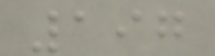197
